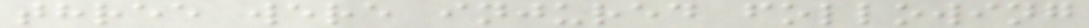three were injured following
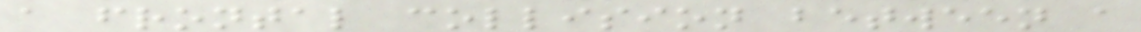a frontal collision between a
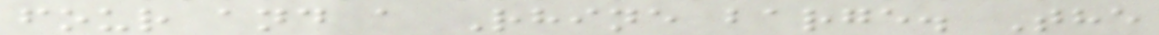four and a Rhine barge. The
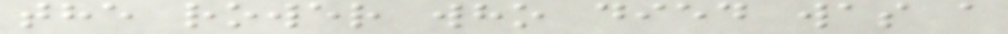the rower who died was a
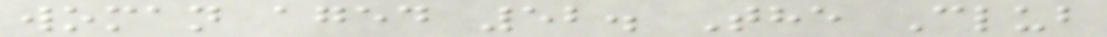woman aged 52. The Club
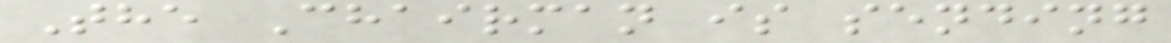The Chairman is sending
